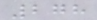278
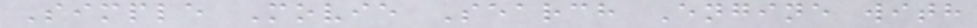Simple Movie Search Engine with
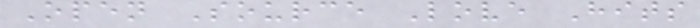Open Source Love Hits
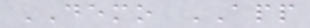DEMO APP
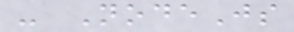- NodeJs
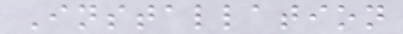Installation
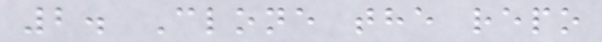2. Clone the repo
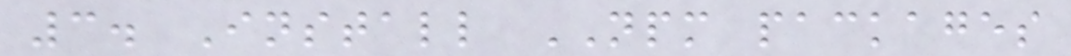3. Install NPM packages
